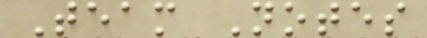Team Notes
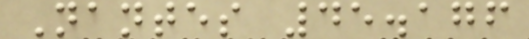Nantes 45.176
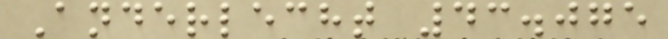Anderlecht 43.075
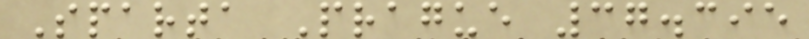Sparta Prague 37.395
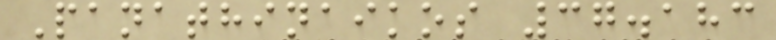Panathinaikos 37.183
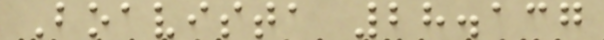Boavista 28.137
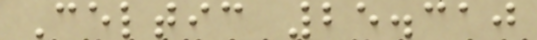Celtic 25.310
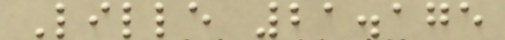Lille 21.175
